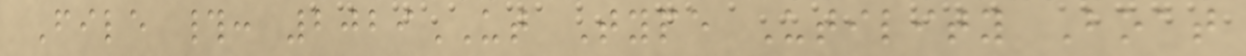File #: 2029UT Type Utility Boat
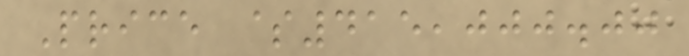Price $415,000.00
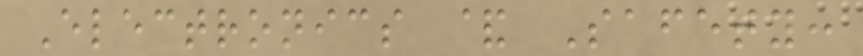Electronics & Safety:
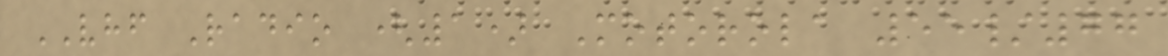VHF Radio (1) Motorola 55/77
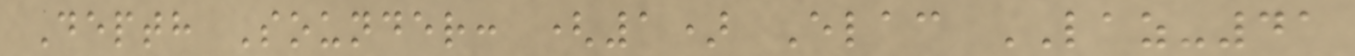Depth Sounder: (1) Elac LAZ-41
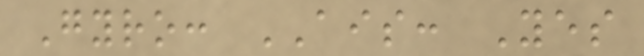Gyro: AIS: Yes
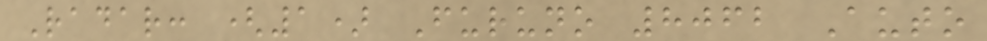Radar: (1) Furuno 8062 Auto
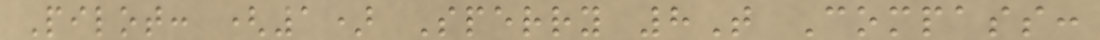Pilot: (1) Sperry 8T Compass:
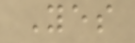Yes
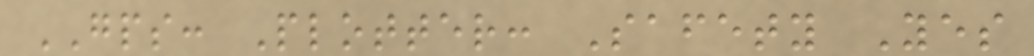GPS: Plotter: Safety Yes
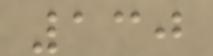130
